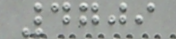4709
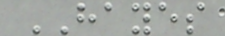HAYES
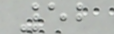52
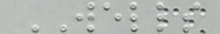WELLS
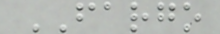FARGO
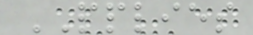PPLIES
